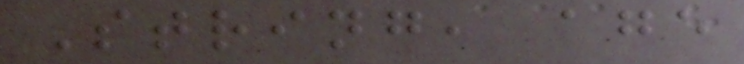String, age
